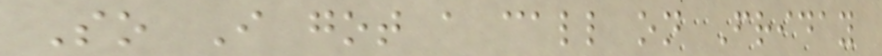So I got a call on Friday
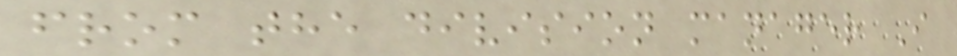from the division manager I
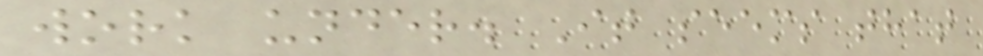work under. It seems that
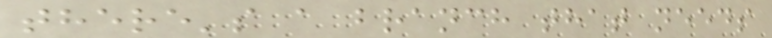there's a branch that needs
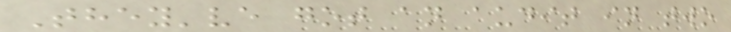They've got an audit in two
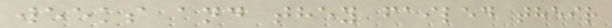weeks and they failed their
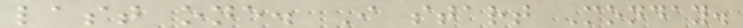last one. I start Monday.
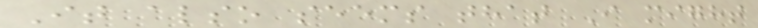It also seems that I might
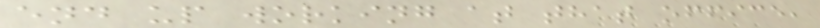end up working at that office,
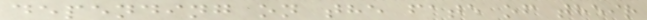depending on the fate of their
